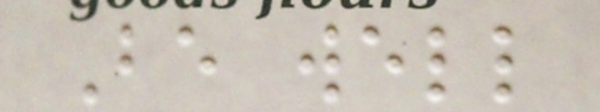Be well
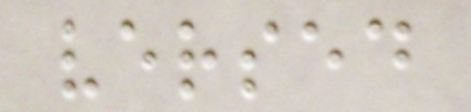versed
